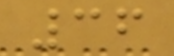36
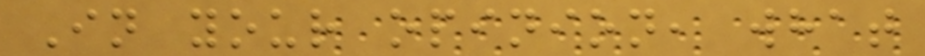In your opinion, what
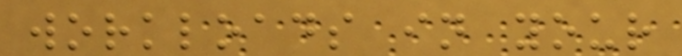workloads in your
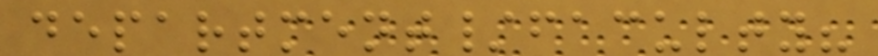department/faculty?
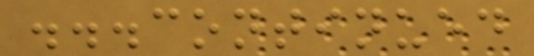...continued
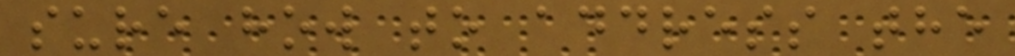sure how to address the
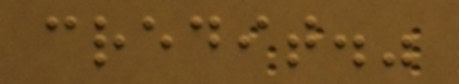credit."
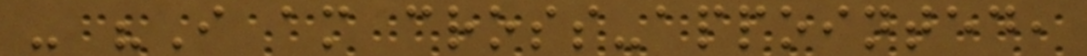- "I am cross-appointed,
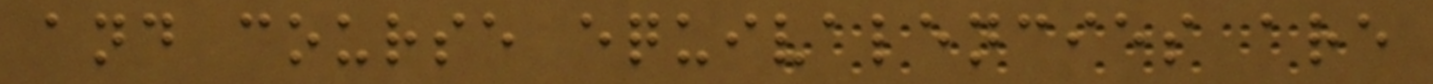and course equivalencies are
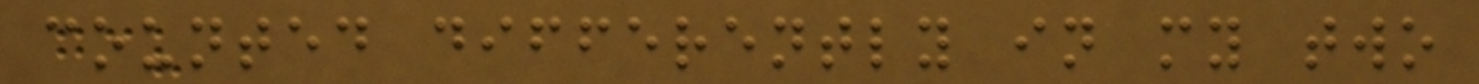counted differently in my two
